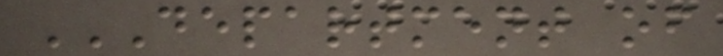DEPARTMENT OF
